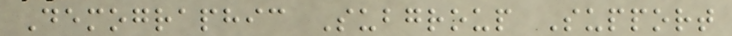Demographic Subgroup Support
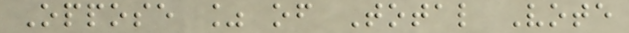Oppose % of Total Vote
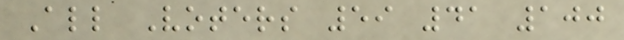All Voters 59 41 100
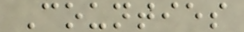Counties
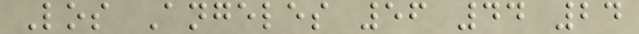Los Angeles 56 44 24
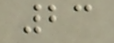23
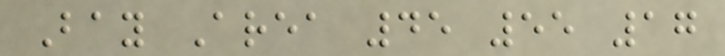Bay Area 45 55 17
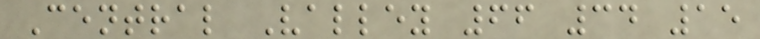Central Valley 66 34 15
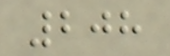208
